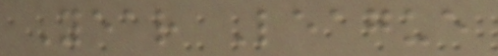Year League
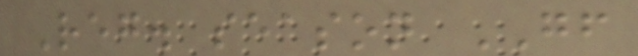Reg. season GF
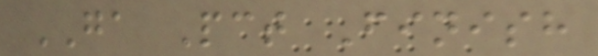GA Pct Finish
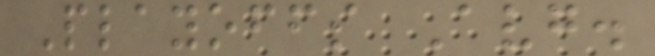Playoffs Avg.
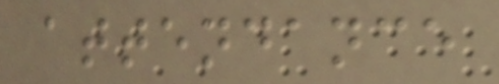attendance
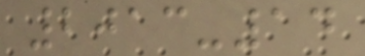2013-14
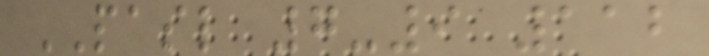PASL 7-9 112
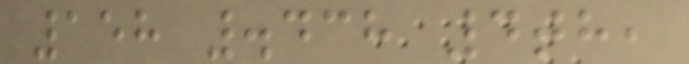158 .438 4th,
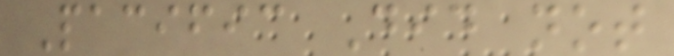Pacific Did not
